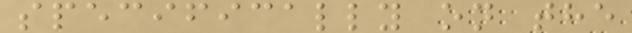specifically on the
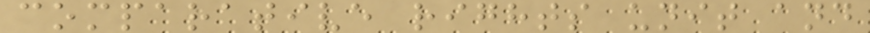comparative rights unit and
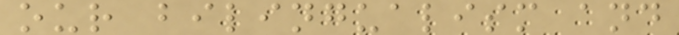our bilingualism and
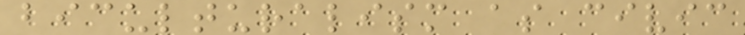biculturalism as civic
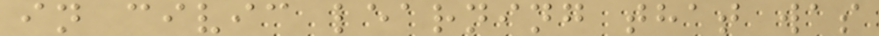in civic learning that was
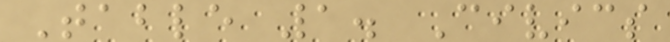Table 1. Civics
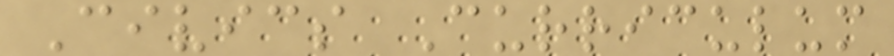Civics Curriculum
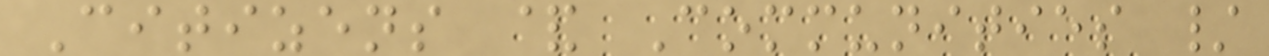Citizens & Communities /
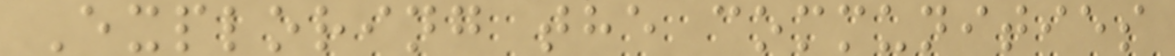Exploring the communities
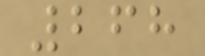268
